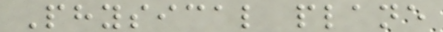Physical plane
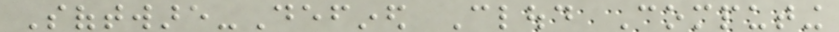Software-Defined Cloud Computing
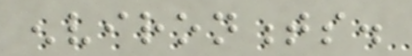environments.
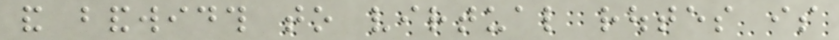and bandwidth to virtual routes is
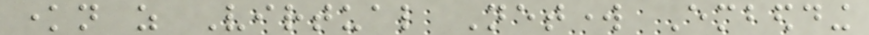known as Virtual Network Embedding
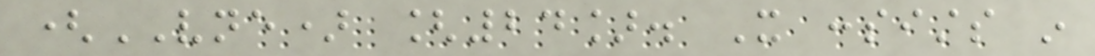(VNE) [24]. It consists in
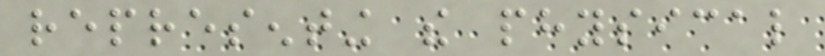representing the physical
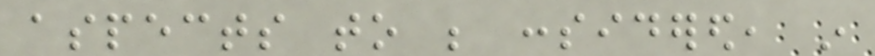aspects to be considered, in
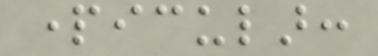particular:
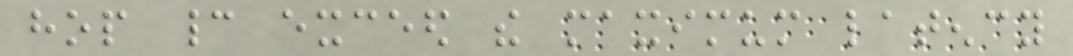hop cannot exceed the maximum latency
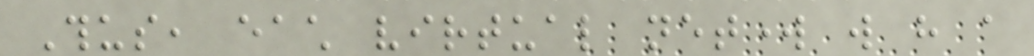Thus, each virtual network will have a
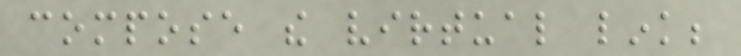compose the virtual link;
